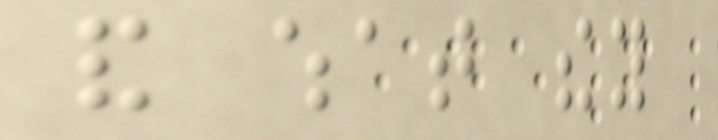and what they
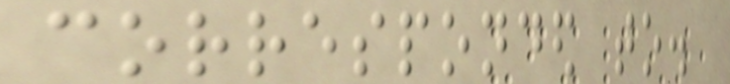corresponded to.
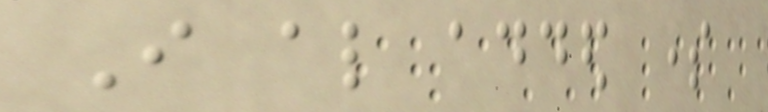I also added some
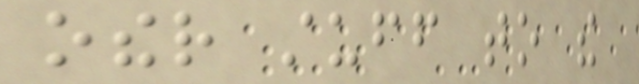other stuff to the
